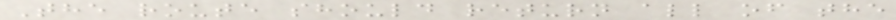The route should return all of the
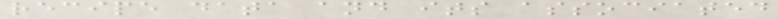recipe data and its associated
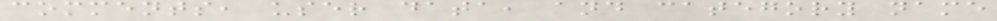comments, user data, and category name
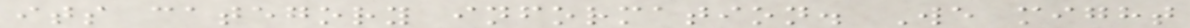its category information. We might
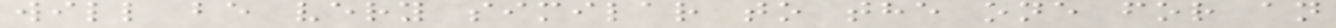will be very similar to the one for an
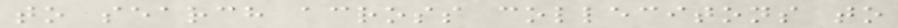to search across collecitons to
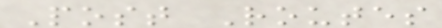Post Routes
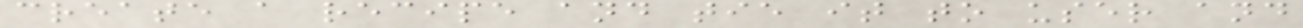create a recipe and tie it to user and
